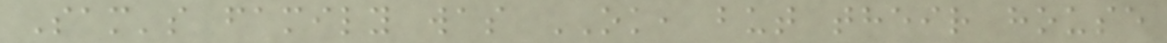Sam's family was OK, but their house
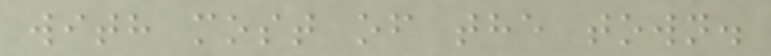with most of the town.
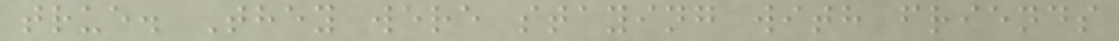true. They were staying with friends
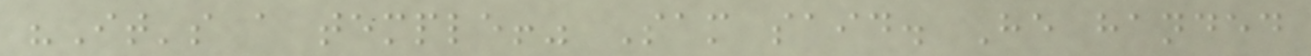"It's a temple!" Sam said. He handed
